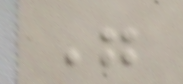"
